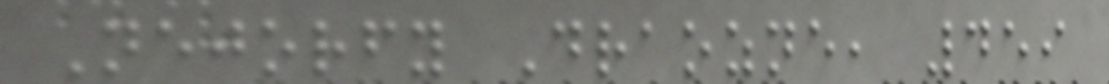Nejorfy Draozne, 459
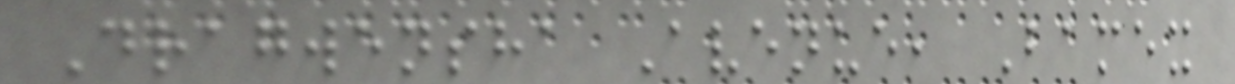Dragwensha Avenue, Bamex
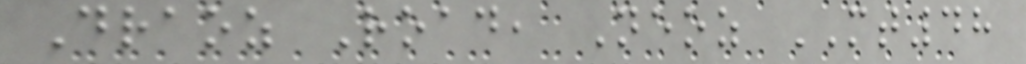Draoz Road, Neoz MT48
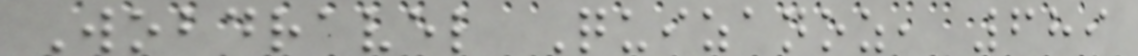Wobdravel Quizanoz, 689
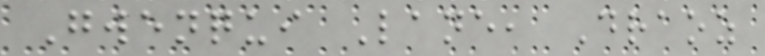Gwenqui Lane, Draoz
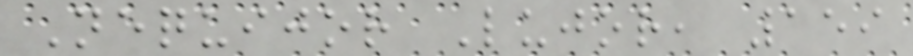Nequijor Lujor, 159
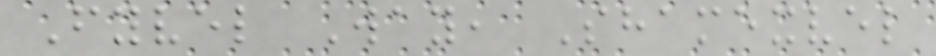Fyvel Way, Shamexvel
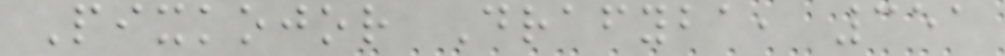Pixkojor Drafyba, 351
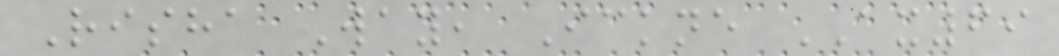Risha Way, Ickne AX69
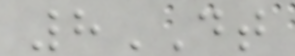8DT
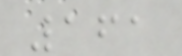161
